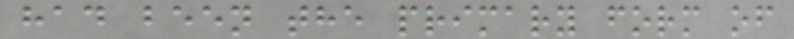had been the primary form of
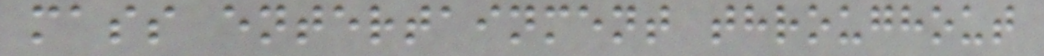mass entertainment throughout
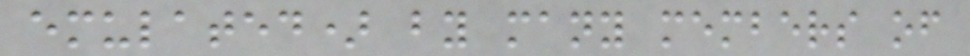emulated) by many members of
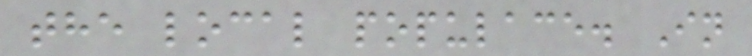the local populace. In
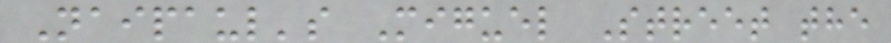Naipaul's Miguel Street the
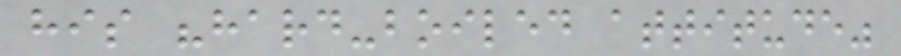his "hard-boiled attitude"
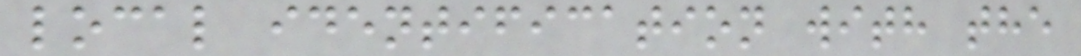local identification with the
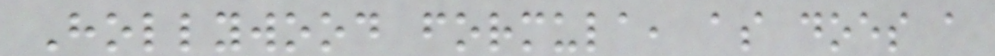Hollywood formula, as does a
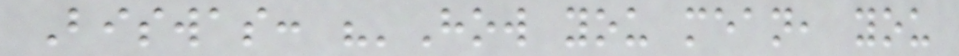Biswas: "'How you mean, you
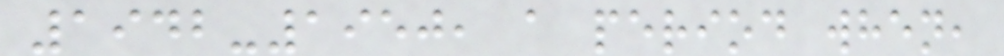1942-1950, a period when,
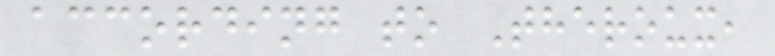according to Theroux,
